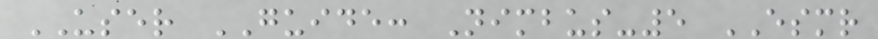USER GUIDE: Nimbus-5 ESMR
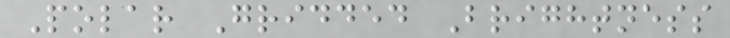Polar Gridded Brightness
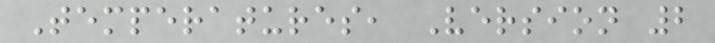Temperatures, Version 2
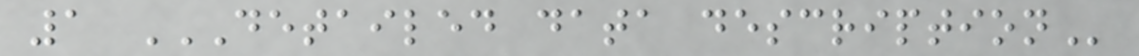1 DETAILED DATA DESCRIPTION
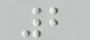2
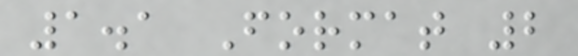1.1 Format 2
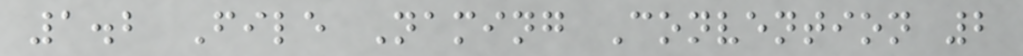1.2 File Naming Convention 2
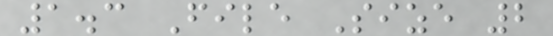1.3 File Size 2
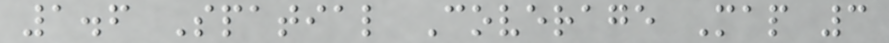1.6 Spatial Coverage Map 3
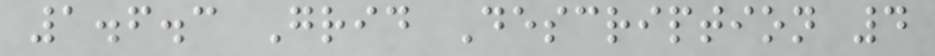1.6.3 Grid Description 4
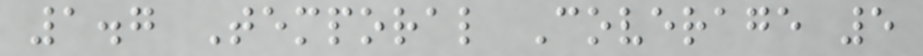1.7 Temporal Coverage 5
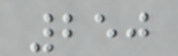250
